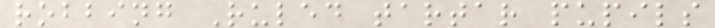robbing Ruled tartar pupils
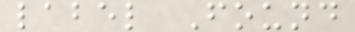label Found
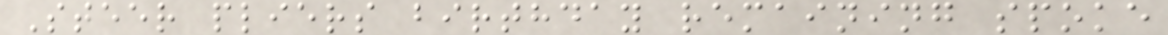Steer pliers birthday remaining spoke
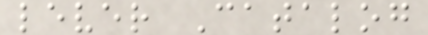lever Catalog
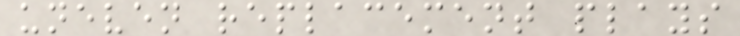uneven replacement plays
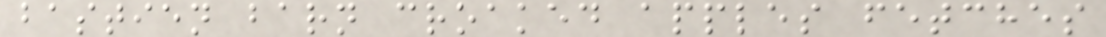bastien barn croaked apples fetches
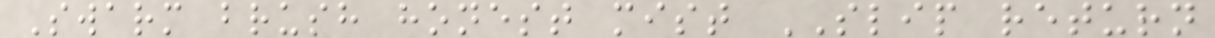Swarm brush honest mist SLIP return
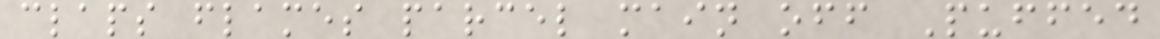claps flames parcel main off Puffed
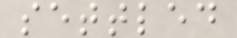settled
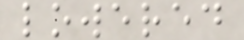lowered
